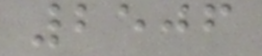2506
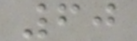60
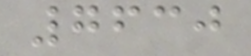7630
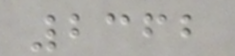2362
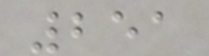251
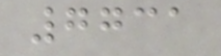7731
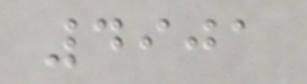4901
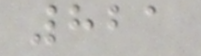821
